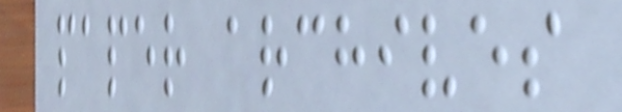paper archives
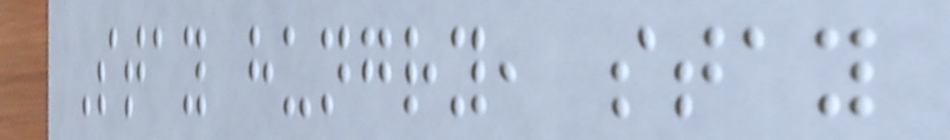Stay hungry, stay
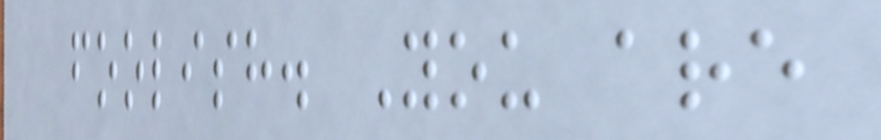foolish. You are
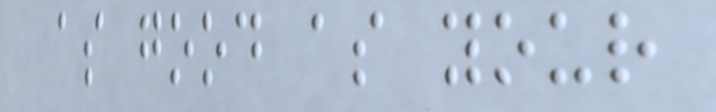as good as your
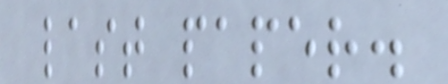last paper.
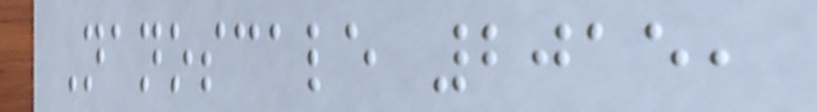Nanoscale 2015,
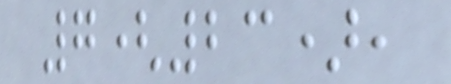7(23),
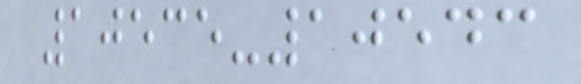10535-10543
